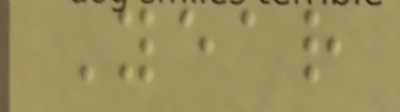Year
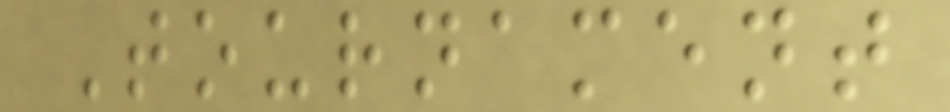Tournament
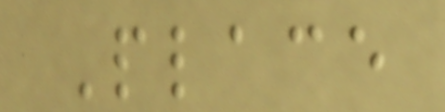Place
